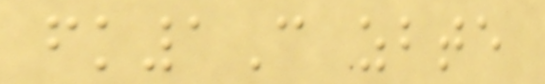fk1C zbte
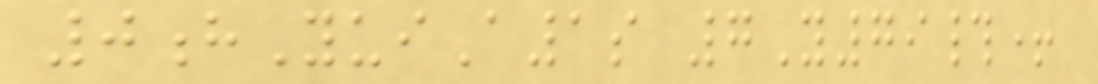0hYuiA1s 7Y79#+
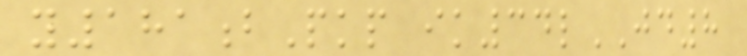y181bPkp ik34lJD8
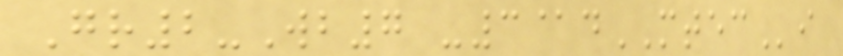Gr2-Wb7 -3@dMTECi
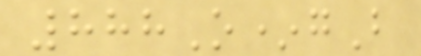888O*gB
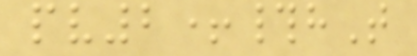pv2+#hT
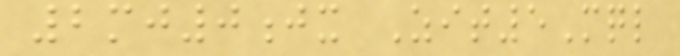2mj0jx Zit5Mql
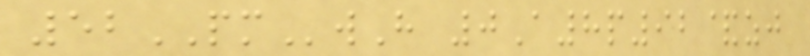52PMwH 0A8p92&zj
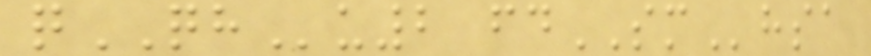qQHu2 fdSMhsa
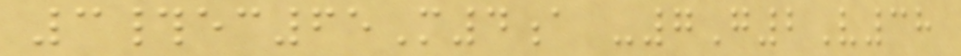3#ec65M4a -7G2V38
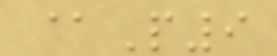@P9
